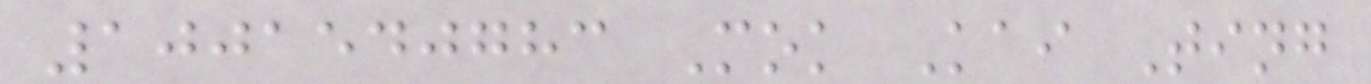1001540783 Mok Kai Ting
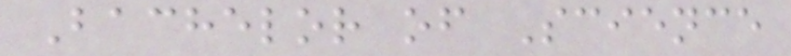Bachelor of Science
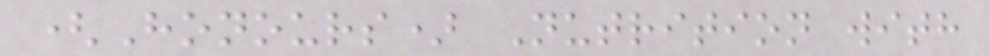(Honours) Nutrition with
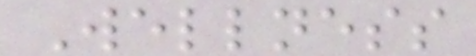Wellness
